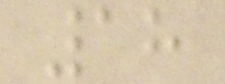18
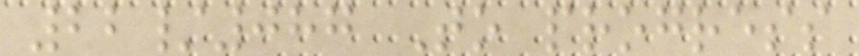22/087 To progress
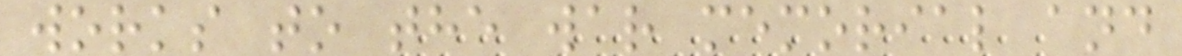works to the war memorial and
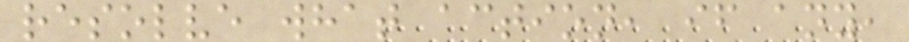resolve what action, if any,
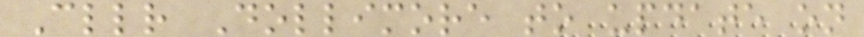Cllr Dollimore to update on
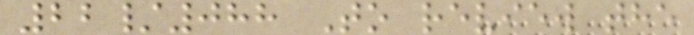22/088 To review the
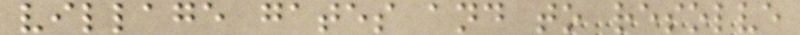village gates and to resolve
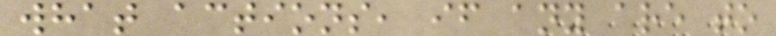what actions, if any are to
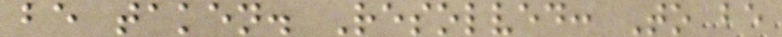be taken. Resolved: To be
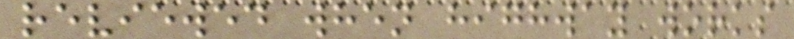reviewed when highway works
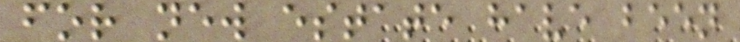for new estate have been
